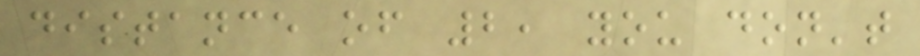distance of 2, you don't
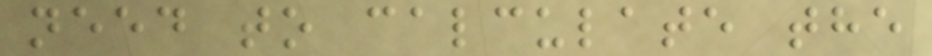need to calculate the
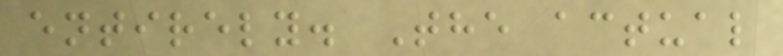entirely. The actual
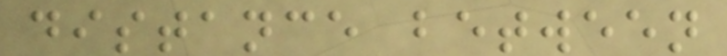distance between
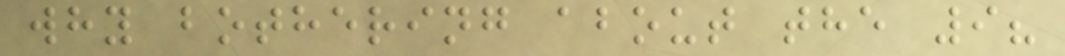why bothering about the 9?
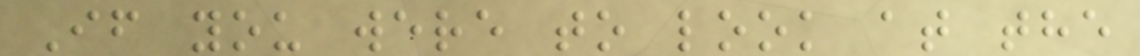If you were to look at the
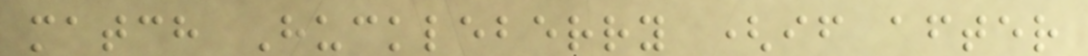match Huckleberry (if after
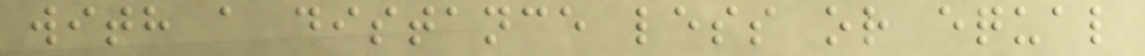with a distance less or equal
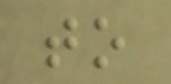to
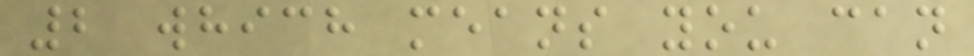2 which means you can
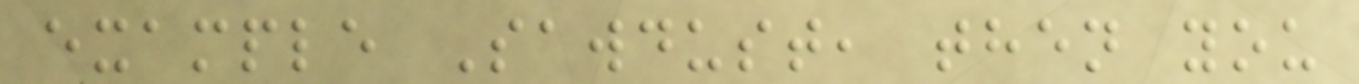example Sawdust, then you
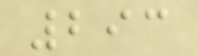293
